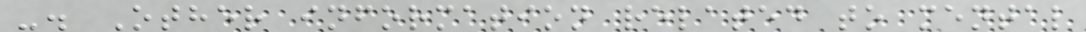-. Other information related to mental
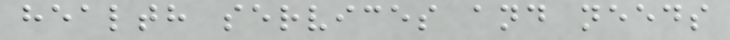health services and needs
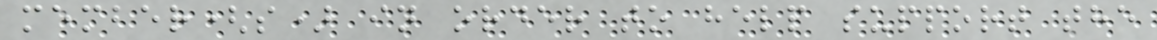member(s) in order to help support the
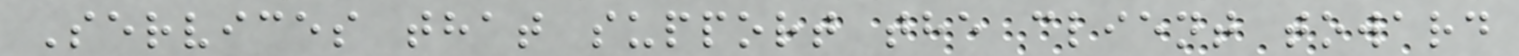Services that support the client toward
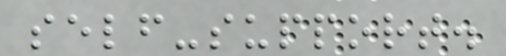self-support.
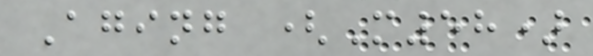Aging (M58)
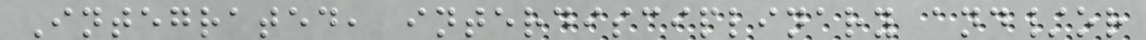Integrated, interdisciplinary and/or
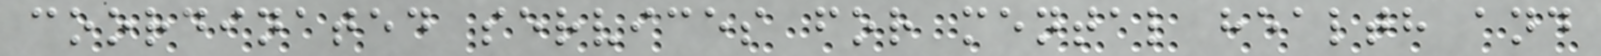coordinated services for mental health and
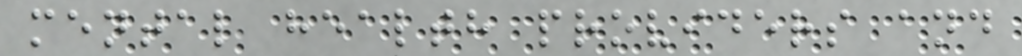mental health providers and
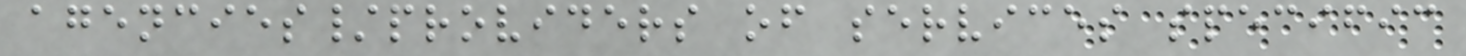agencies/providers of services specific
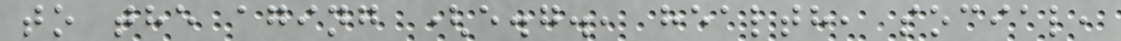to the aging (e.g., health, social,
